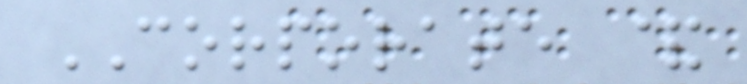CORPORATE &
